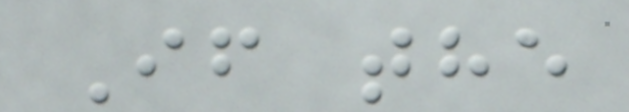If the
